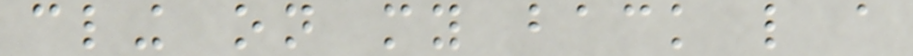cling on my back like a
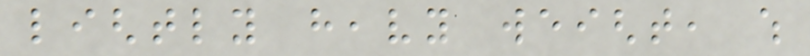lightly heavy weight, which
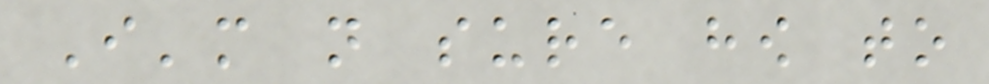I'm not sure how to
